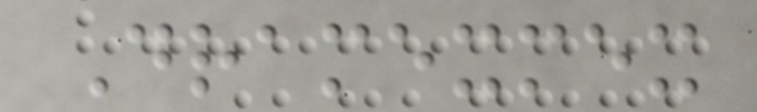Dramexmex
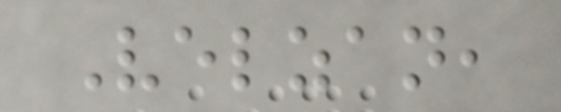Velzan,
